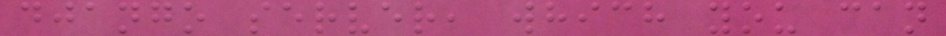django server, which you can
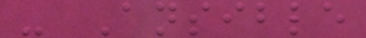- Ansible
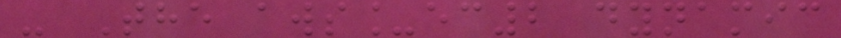- The aws_ec2 dynamic
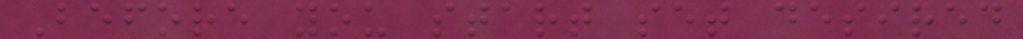Before you start set desired
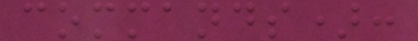commands):
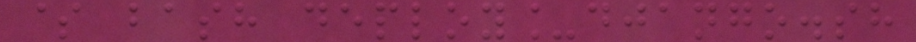$ bash deploy_django.sh
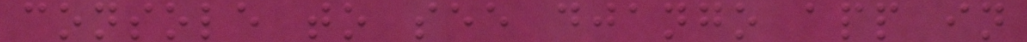console to see django app in
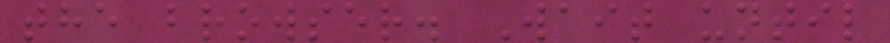the browser. Wait until
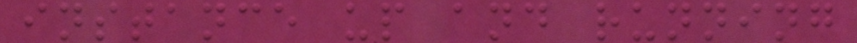instance up and running
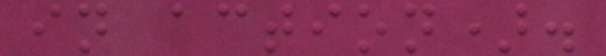in action).
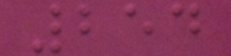254
